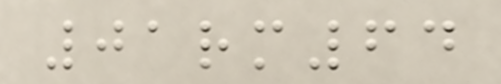01rm64
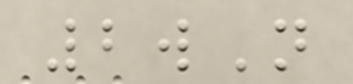2wN
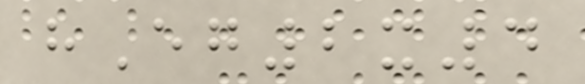hEg2x4
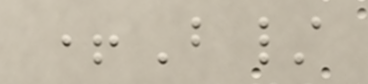+B/
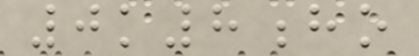0k8ho
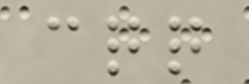cqq
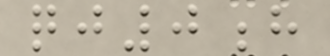qj0h
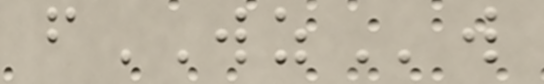fWZw
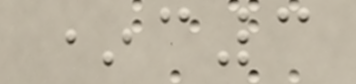*c3
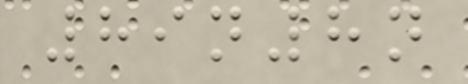89n8n
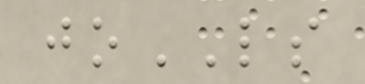joLS
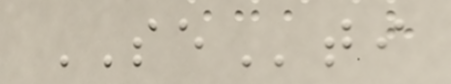SEti
